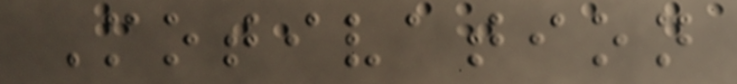Motivation
